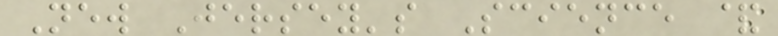New Jersey's Science &
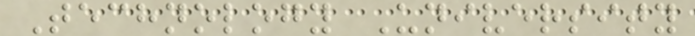Technology University
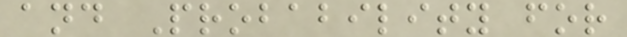and Probability for
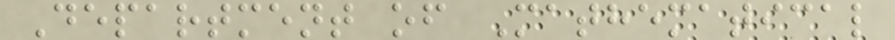Department of Mathematical
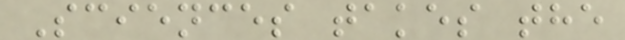Sciences takes the
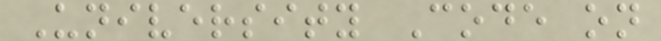University Code on
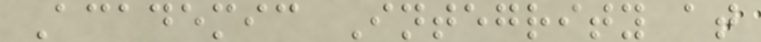Academic Integrity at
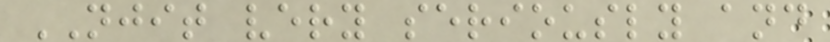NJIT very seriously and
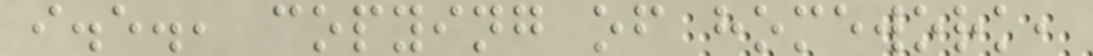i.e., copying of homework,
